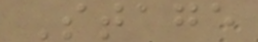Stage
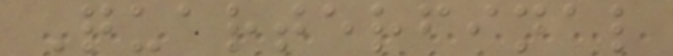Quarterfinal
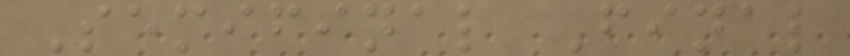Semifinal Final
